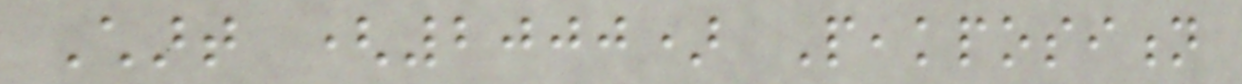Chart (2000) Peakposition
